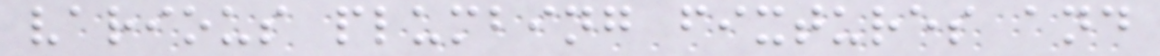various plumbing fixtures and
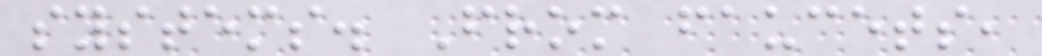systems. From faucets,
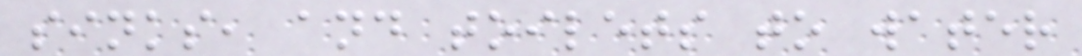sinks, and toilets to water
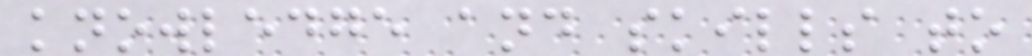knowledge and skills to
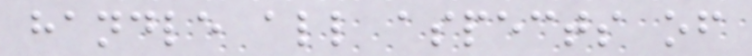handle all aspects of
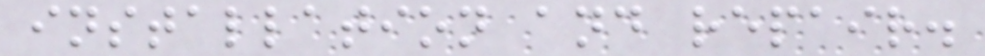installation and repair.
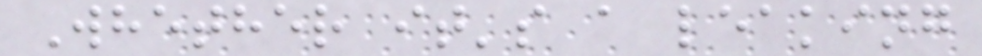Whether it's a leaking
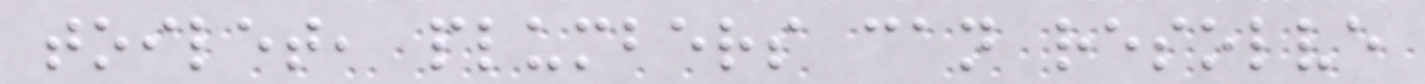toilet, plumbers can resolve
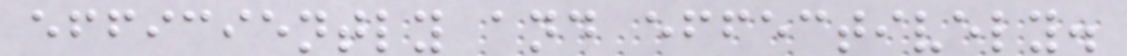efficiently and effectively.
